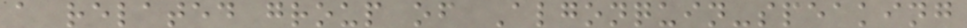a related group of Algonquin-speaking
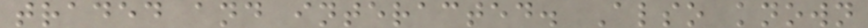traded and interacted. Also known
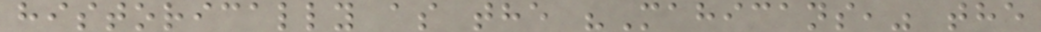historically as the "Mahicans," the
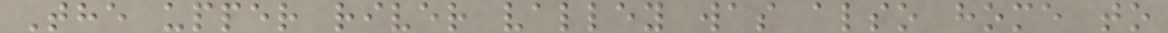The upper river valley was also home to
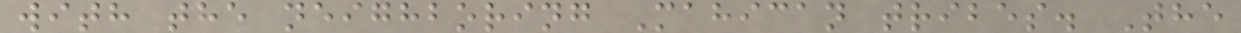with the neighboring Mahican tribes. The
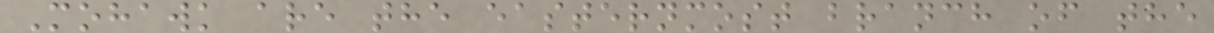Mohawk are the easternmost branch of the
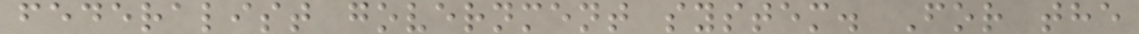federalist government system. For the
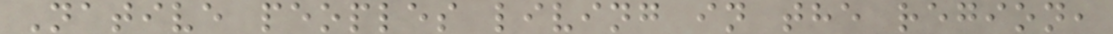Native peoples living in the region,
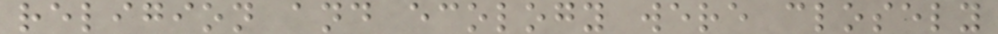religion and ecology were closely
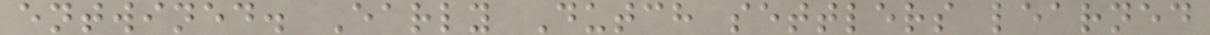entwined. Early Dutch settlers learned
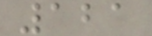121
